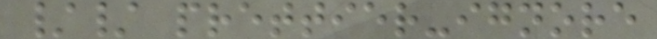// prettier-ignore
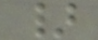}
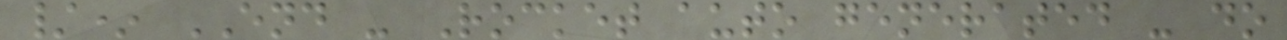/* END - Rocket auto generated - do
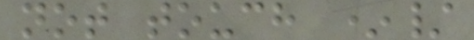not touch */
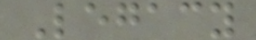Legacy
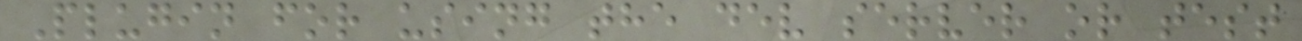Plugin for using the dev server or test
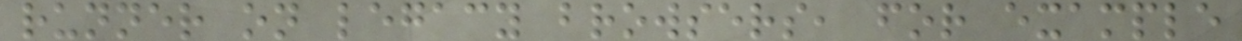runner on legacy browsers, for example
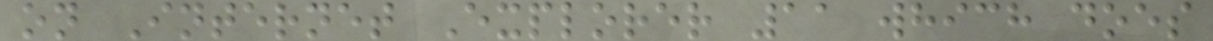on Internet Explorer 11 which does
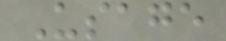Usage
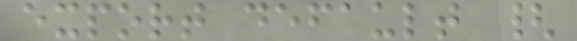export default {
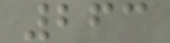263
